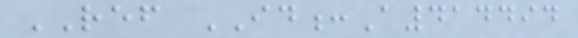REF ID:A414494
